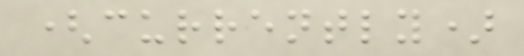(currently)
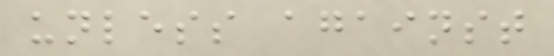unless against
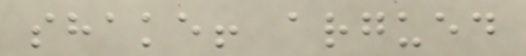shake! argued
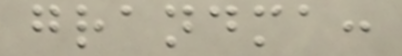grandma:
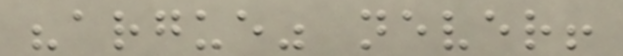"argue" never!
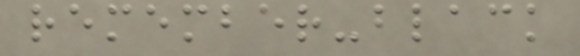remember-black
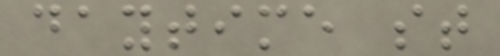daytime st
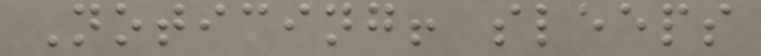Noticing! sleeps
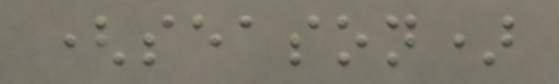(season)
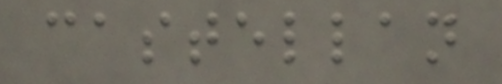castellan
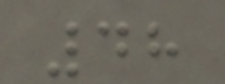48
